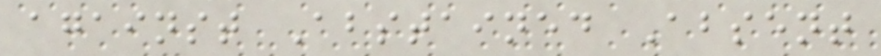against Abstained Absent
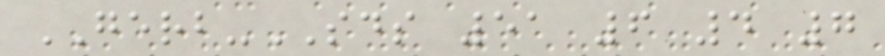GERB-SDS 51 6 4 7
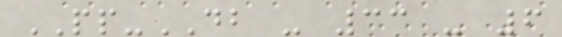PP-DB - 33 - 6
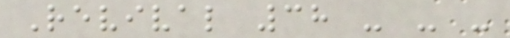Revival 38 - - -
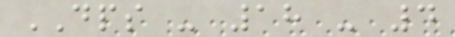DPS - 18 - 4
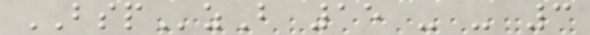BSPzB 15 - - 3
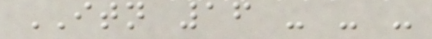ITN 16 - - -
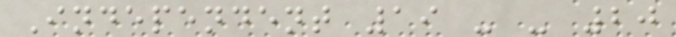Independent 19 - - 20
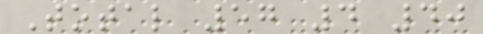Total 57 4 40
